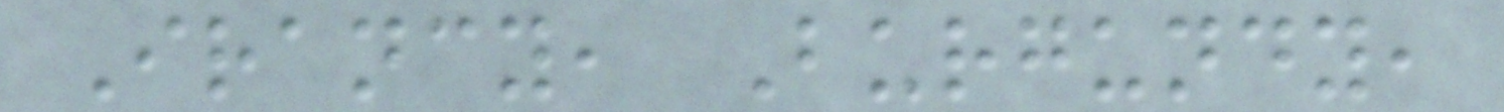Irancy, Burgundy,
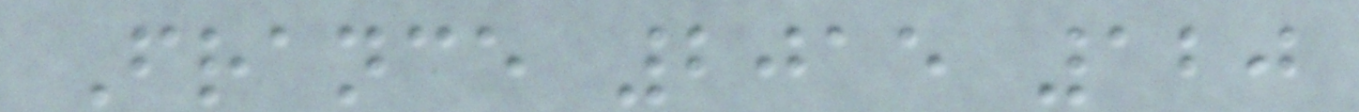France 2015 120
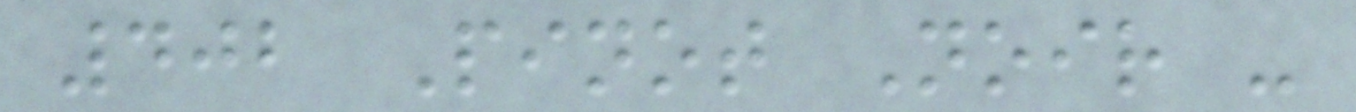402 Pinot Noir -
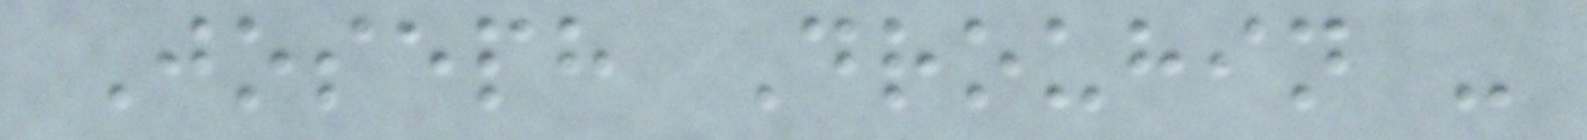Joseph Drouhin -
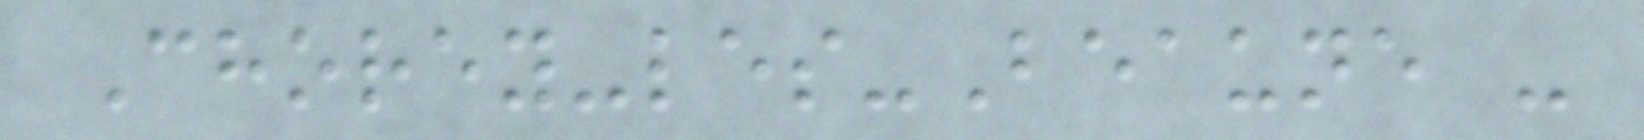Chorey-les-Beaune -
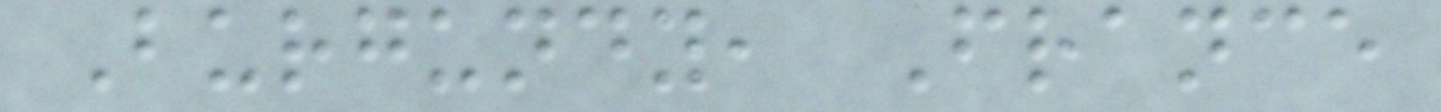Burgundy, France
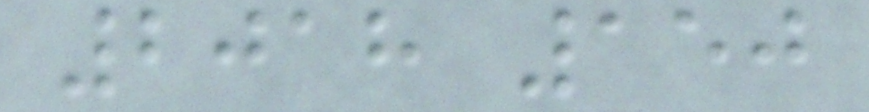2018 150
